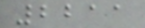2211
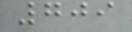709
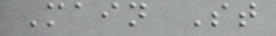Main St
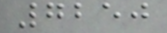7250
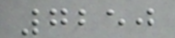7250
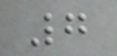7
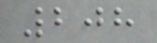208
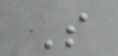S
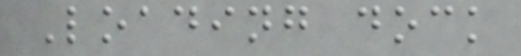Loading dock
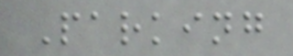Parking
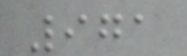971
